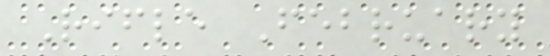Rifle February
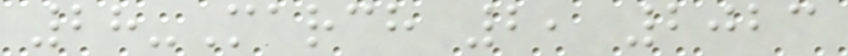28-March 2, 2023
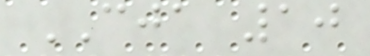CJA 10
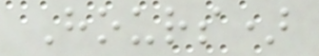Hours)
